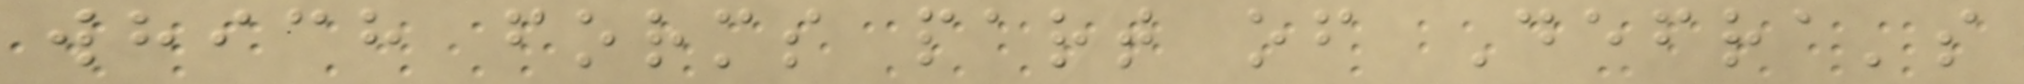which forms part of Defra's
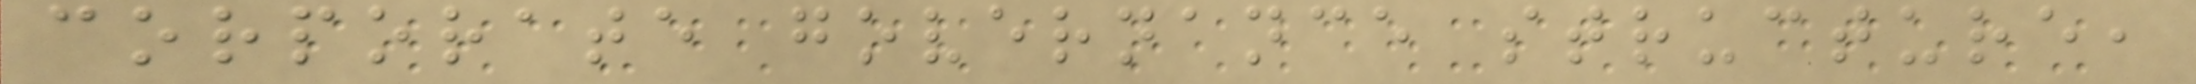corporate governance structure,
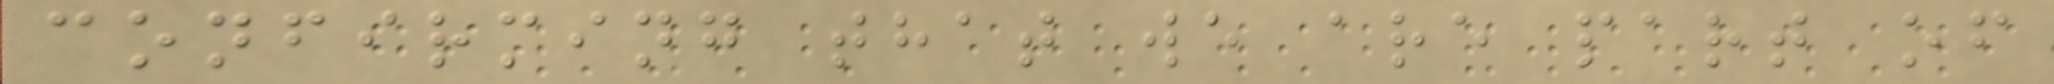confirming that we are part of
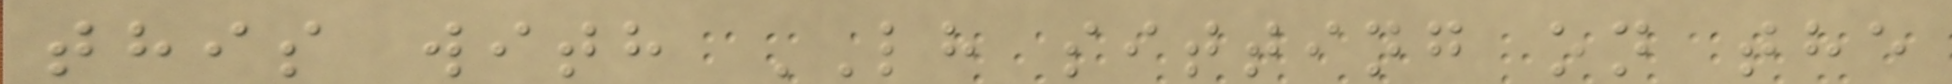this with LH sitting on the
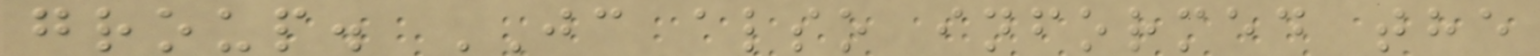group. JC also informed the
